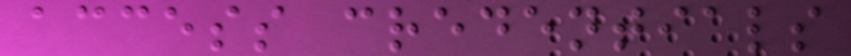access credentials
